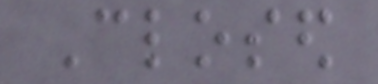Closed
